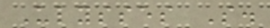Ulysses S.
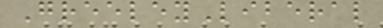GreeleyLiberal
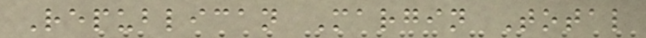Republican Margin Total
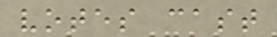votes cast
